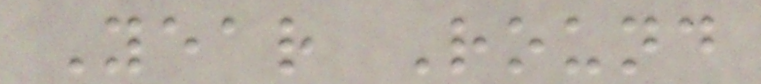Year Round
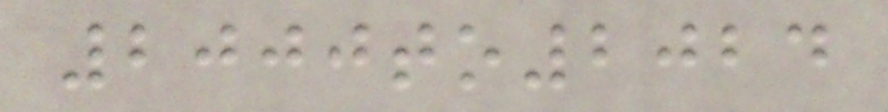2000to2024
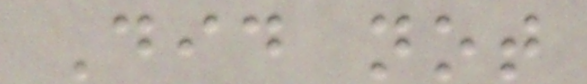Did not
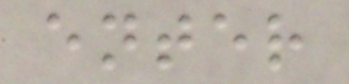enter
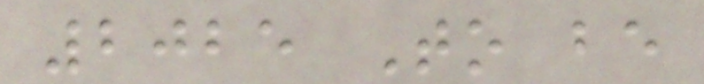2025 To be
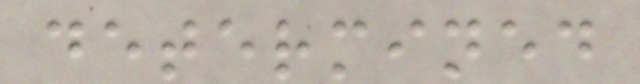determined
